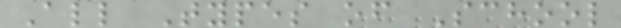All Types of School
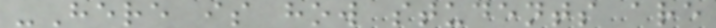-Here is how students are
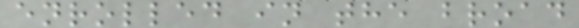enrolled in the broad
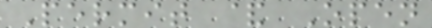Permit & Open
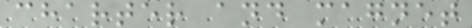charter and magnet
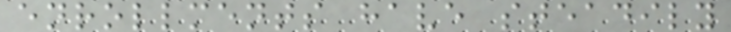enrollments have steadily
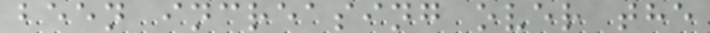been increasing over the
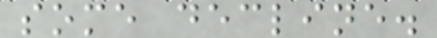some decline.
